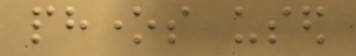phones used
